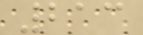213
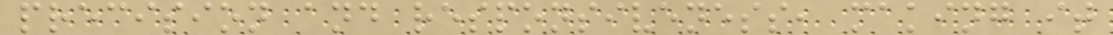precision and responsiveness, making it
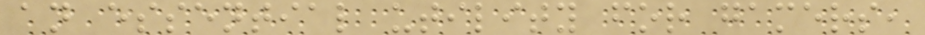an essential utility for gamers,
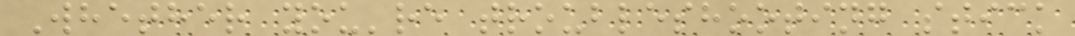Whether you're troubleshooting stick
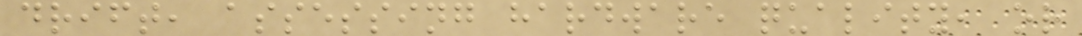drift, assessing hardware quality, or
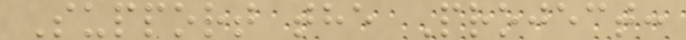Support the Project:
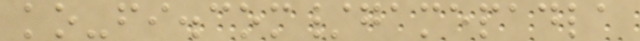ko-fi.com/gamepadla
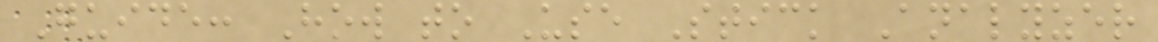Guide: How to Use Stick Analyzer
